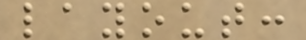layout:
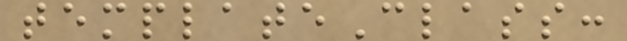templateClass:
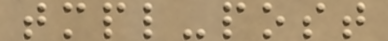tmpl-post
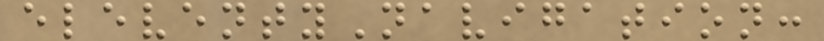eleventyNavigation:
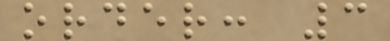order: 3
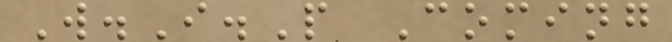W.I.P Coming
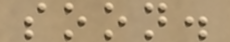soon.
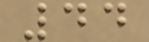44
